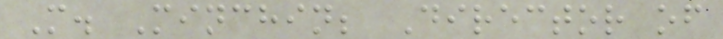M. Minchin; Director of
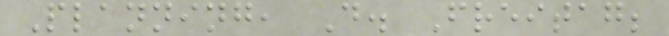Planning, D. Freitag;
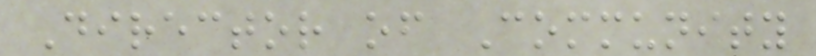Director of Community
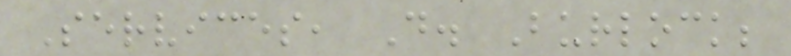Services, D. Burlock;
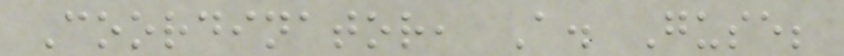Coordinator, A. Guse;
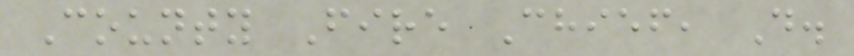County Fire Chief, D.
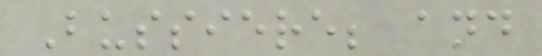Bussiere; and
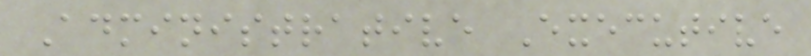Administrative Executive
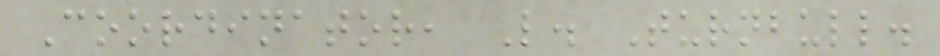Coordinator, L. Turnbull.
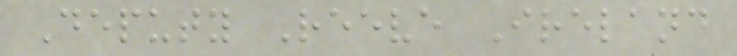Deputy Reeve Ireland
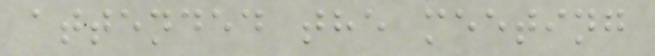attended the meeting
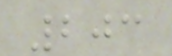203
